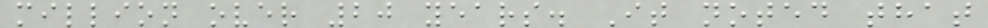million over 20 years. It noted that
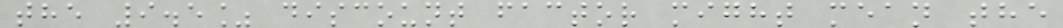the 9.5% discount factor might mean the
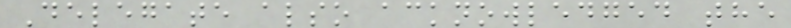Delegate also acknowledged the
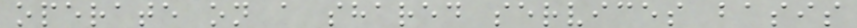operate on a shared services basis
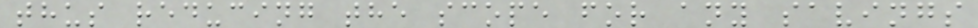thus reducing the scope for any savings
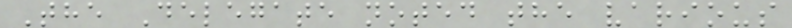The Delegate noted the various
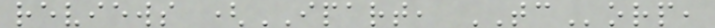reviews (IPART, TCorp,
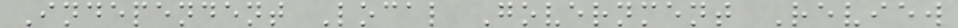Independent Local Government Review
